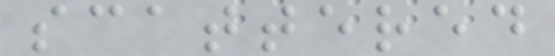scattered
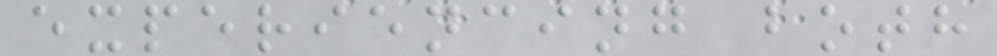experiencing both
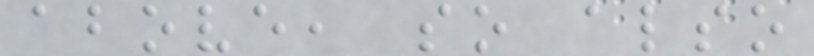above, so also
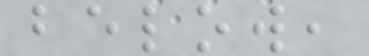below,
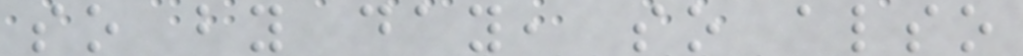so by day, so also
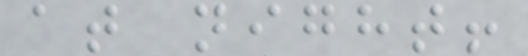at night!
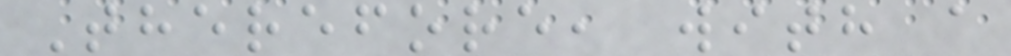Therefore, with a
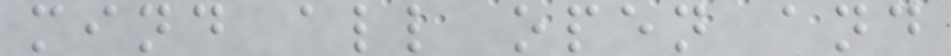mind all open and
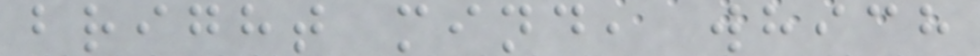bright mind, which
